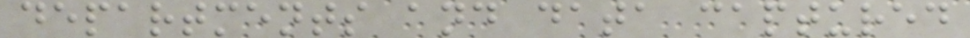departments and data captured
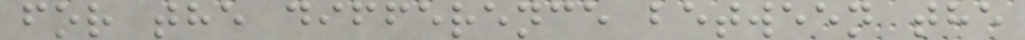for the difference between the
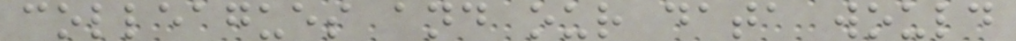colleagues and our data would
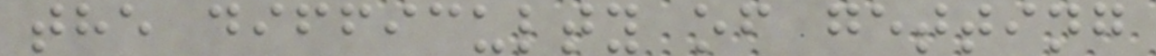the difficulty of getting
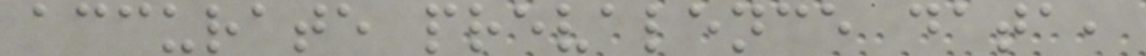accurate prevalence data,
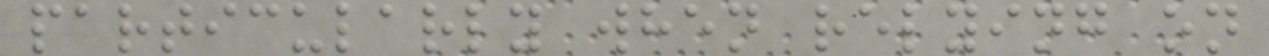particularly when relying on
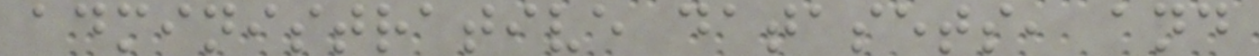administrative datasets, and
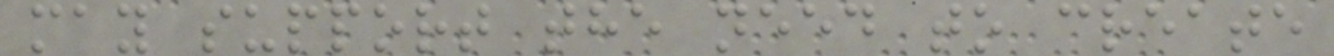may support the need to create
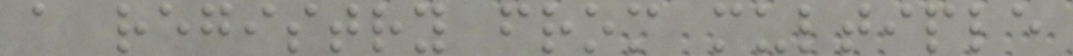a registry from multiple
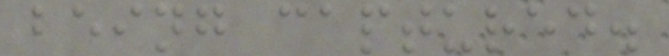being captured.
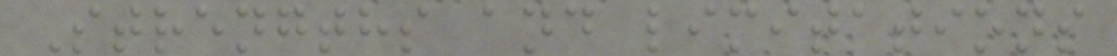Strengths and limitations
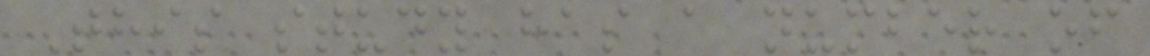This study has a number of
